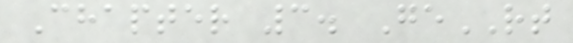Chapter 3. GeRT
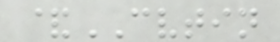&CVTIN
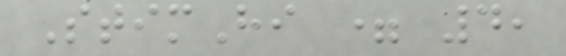StimHi = 4,
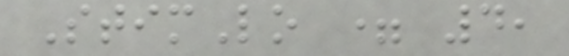StimLo = 4,
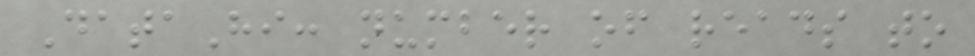DataHi: number of reads to
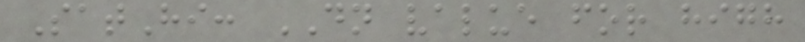SatHi: DN value for high
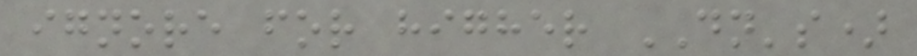ignore for higher DN's)
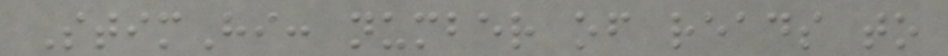StimHi: number of reads to
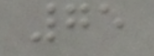75
